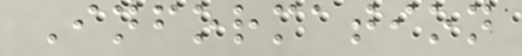Information
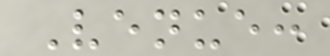Venue:
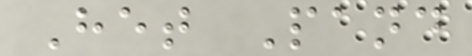Het Pand
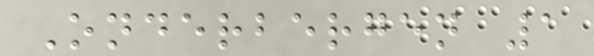Onderbergen 1
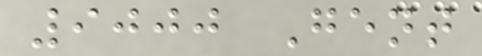9000 Gent
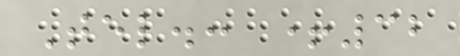Tel.: +32
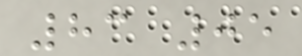83 05
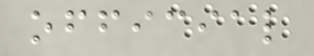official
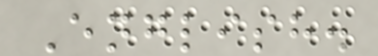English.
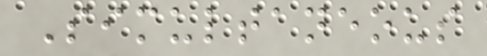Simultaneous
